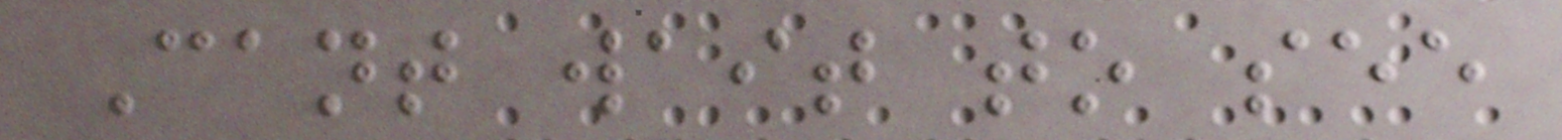Cant wait to see
